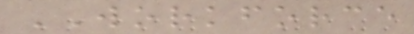WORKFORCE
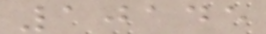10145
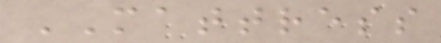MATTRESS
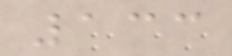133
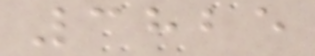3825
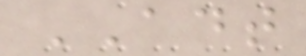ADT
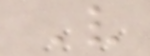V
